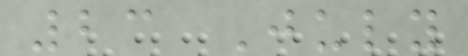23 July
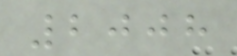2008
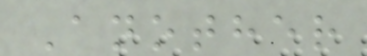Another
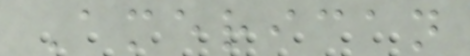American
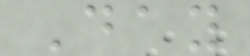Day
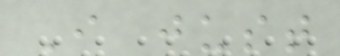I just
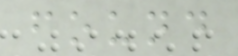found
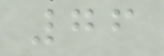76
